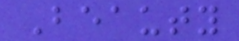Beauty
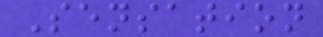Sensation
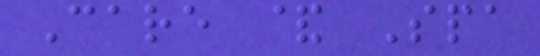Care & Spa
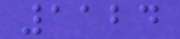1124
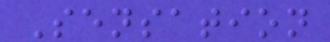Sensation
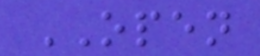OPEN
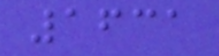1631
